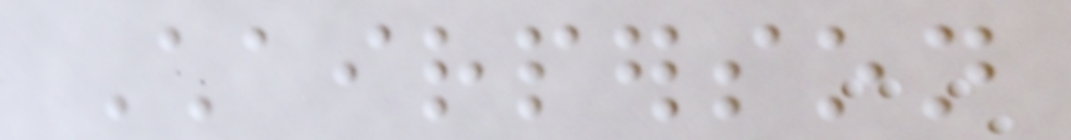Chairperson
